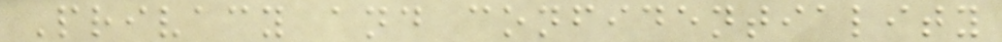Privacy and confidentiality
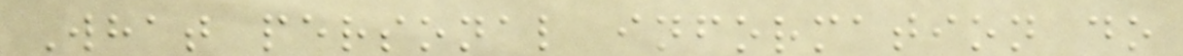What personal information do
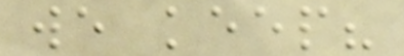we keep?
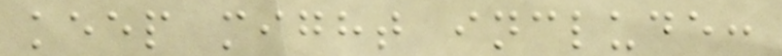keep might include:
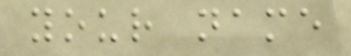your name
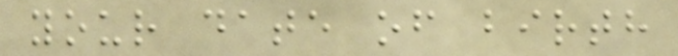your date of birth
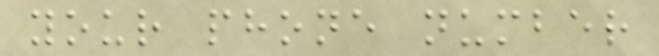your phone number
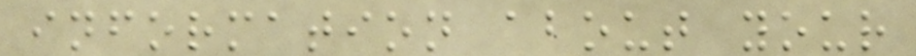information about your
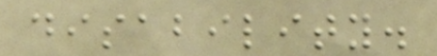disability.
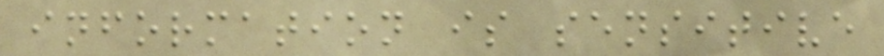information is sensitive
